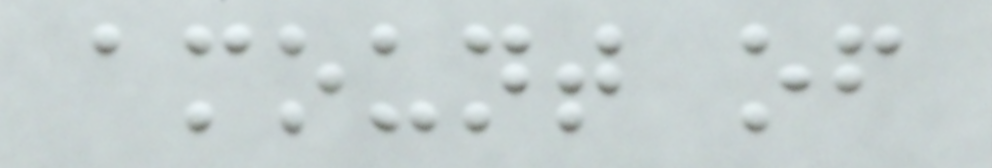amount of
